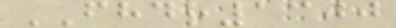FHDR1300
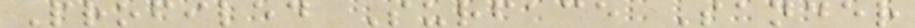Profiled Surface Sander
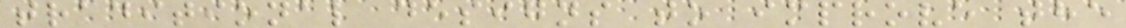traditional designs to improve the
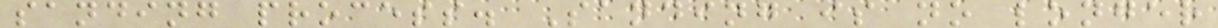sanding process. Sanding is no longer
